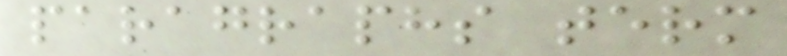paragraphs term
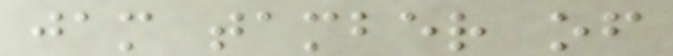jam tamber of
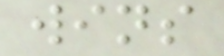wins
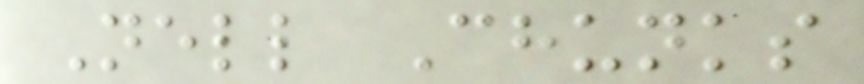Nell Chunks
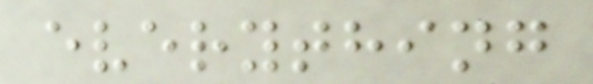everything
